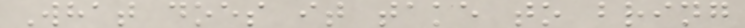What does it take to bring
